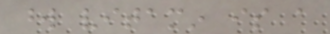word vitamin is a
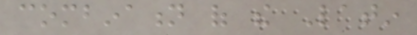combination of the Latin
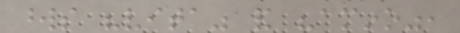words "vita" and "amino",
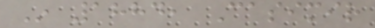In 1884, Casimir
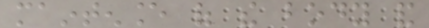maintenance of the body and
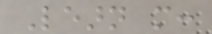Learn more:
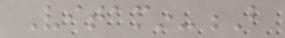Vitamin-B
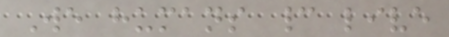We humans cannot live
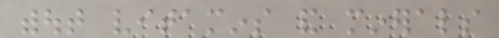without vitamins and minerals
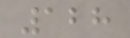128
